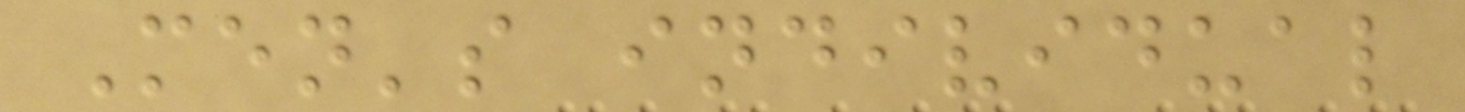Men's individual
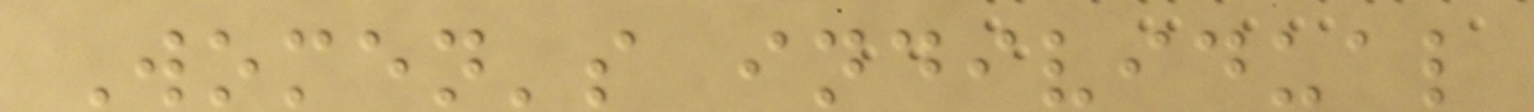Women's individual
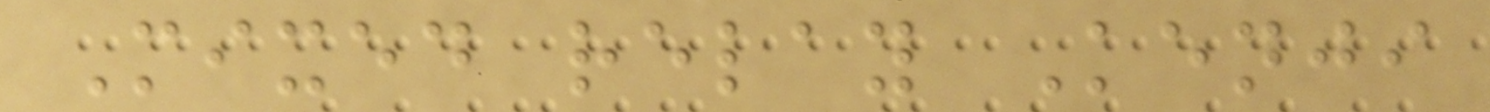Mixed relay Kenji
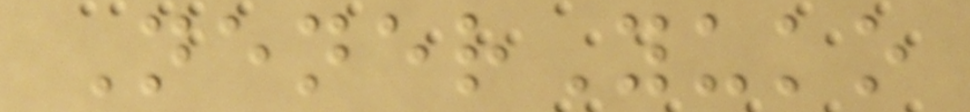NenerYuko
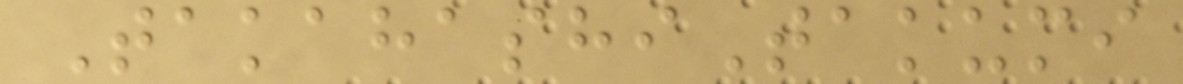TakahashiTakumi
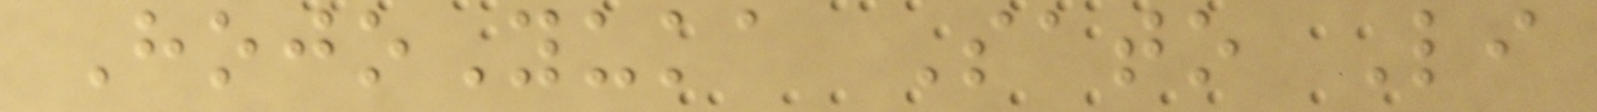HojoYuka Sato Li
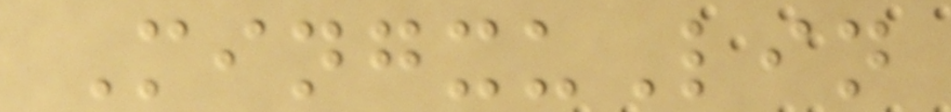MingxuLin
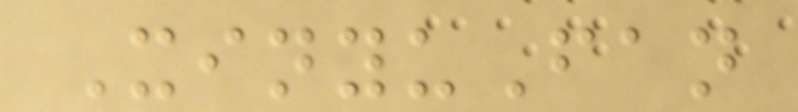XinyuFan
